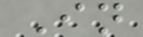In
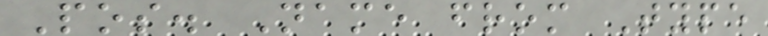Pos. Name from Type
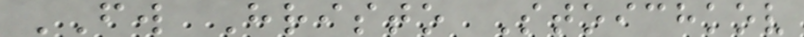FW Hristo Stoichkov
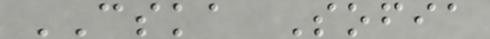CSKA Sofia
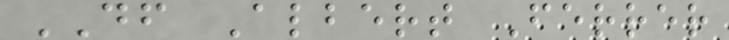DF Albert Ferrer
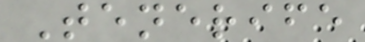Tenerife
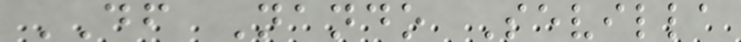DF Nando Sevilla
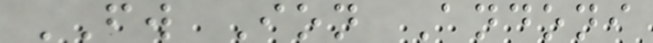FW Ion Andoni
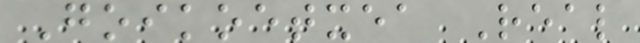Goikoetxea Real
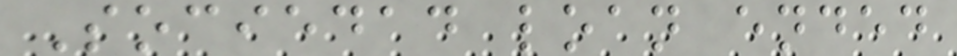Sociedad loan ended
